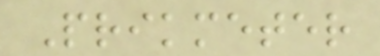Prikmeter
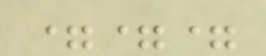===
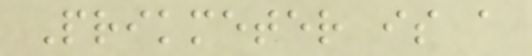Prikmeter is a
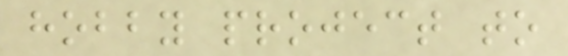hobby project to
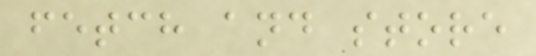fetch and store
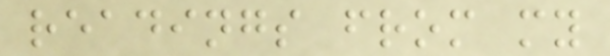readings from my
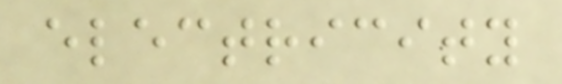electricity
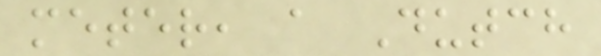meter, a Dutch
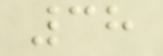38
